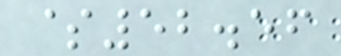$52.56
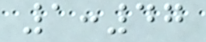1:47
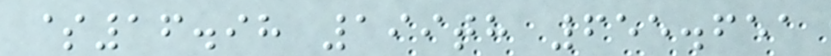$16.98 199th 655.651
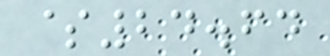$24.64
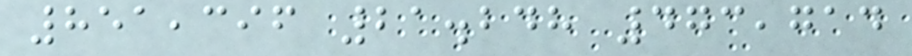851,396 21.248 473,714
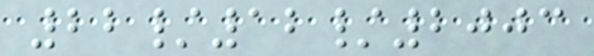22/12/2003
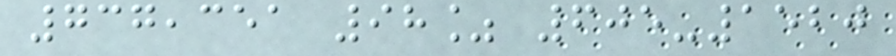737,351 98% 605-1520
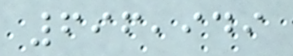696,949
